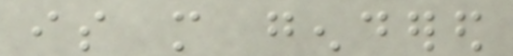is more gendered
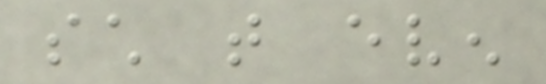such that even
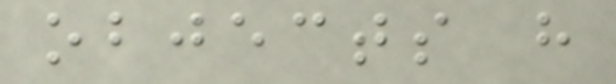objects have
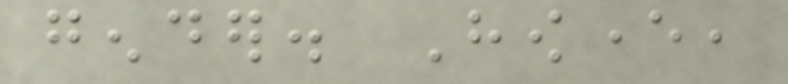gender. However,
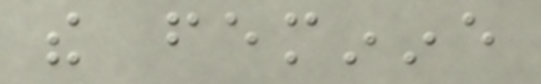the feminine
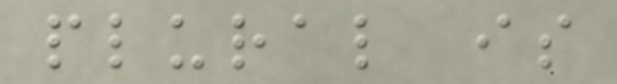plural is
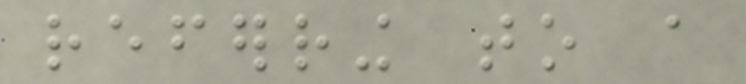referring to a
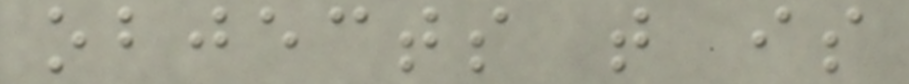objects that is
